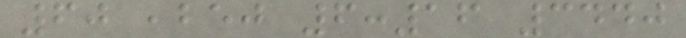601,250 6:16 3440
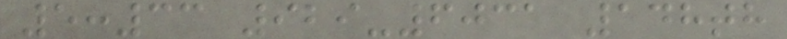5:33 929-6031 148th
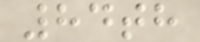84th
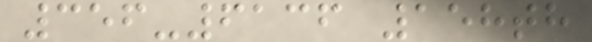356-6136 158th
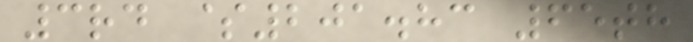3rd $201.83 65th
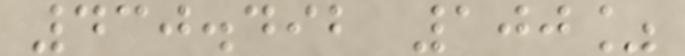430.492 100%
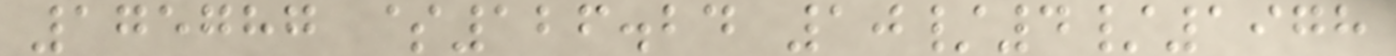175787 $126.24 10/4/1978
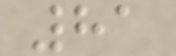81
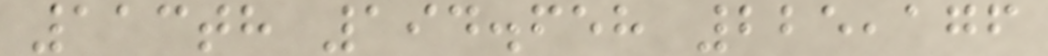113th 194.658 225,176
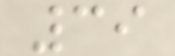39
